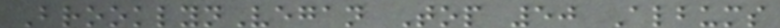BrooklynVegan Top 50 Albums
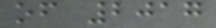of 2017
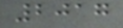2017
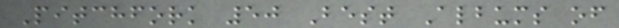Pitchfork 50 Best Albums of
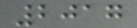2017
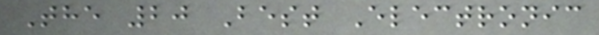The 20 Best Electronic
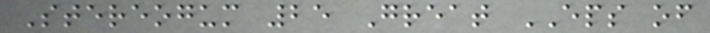Stereogum 25 Great EPS of
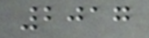2017
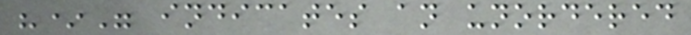"*" indicates an unordered
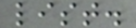list.
